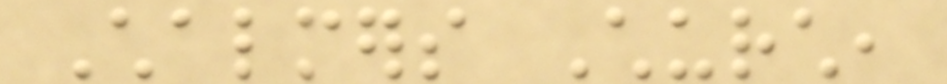Chalmers Church,
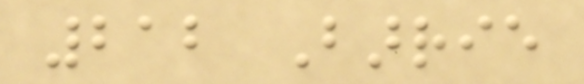212 Barrie
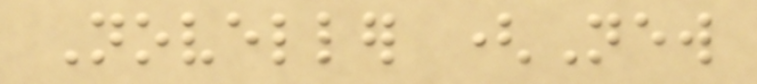Noveller (New
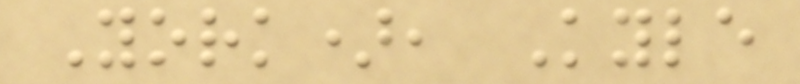York), Kyle
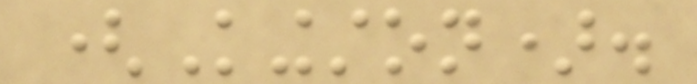(Kingston).
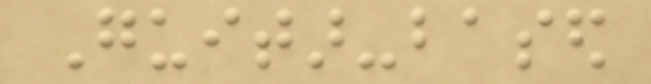Guitar-based
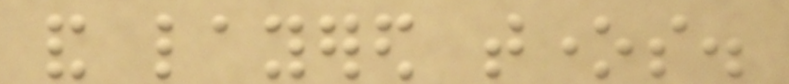and layered tones.
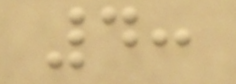4:
